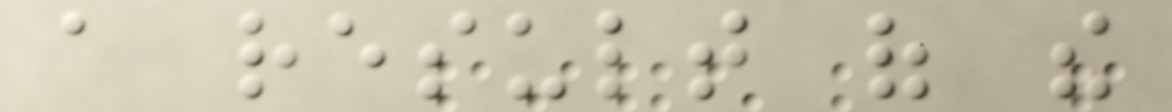a result of the
